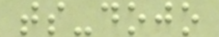ts-dojo
